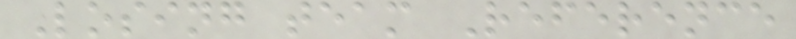Losing team Reference
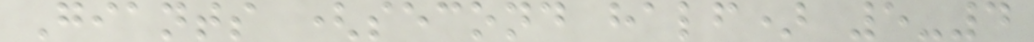Giants (second half) 5-4
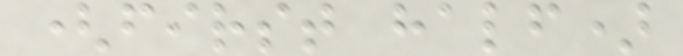(first half)
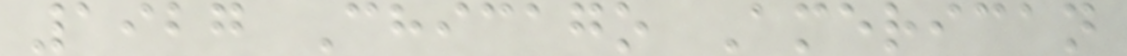1927 Chicago American
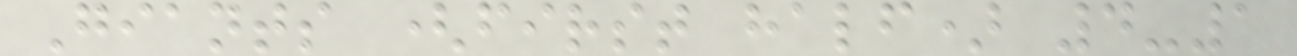Giants (first half) 4-1
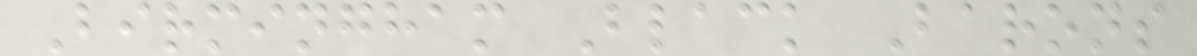Birmingham Black Barons
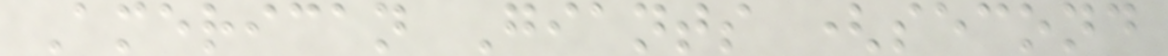American Giants (second
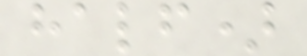half)
